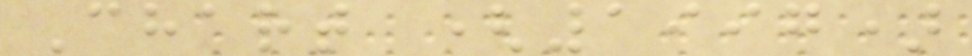Chart (1997)
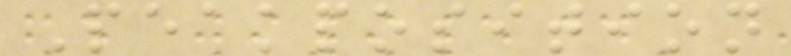Peakposition
